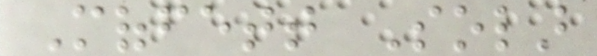Moffett Solar
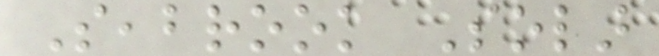Seabrook Solar
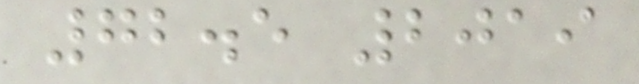72.5 2019
